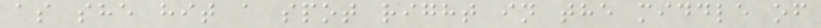as she hit a spot right in the middle of
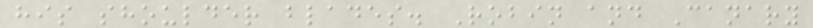his shoulder blades. Robin and Canary
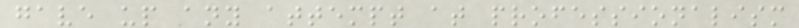gave up any attempt at professionalism
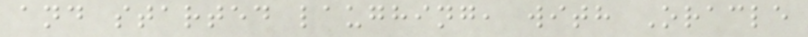and started laughing, with Oracle
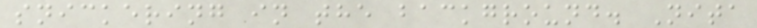snickering in the background. Nita
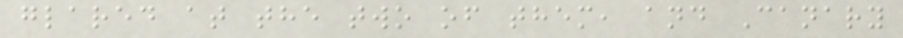glared at the two of them, and Canary
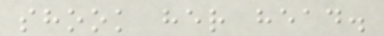shook her head.
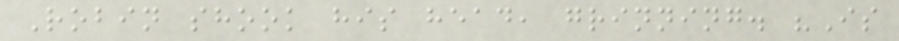Robin shook his head, grinning. "Is
